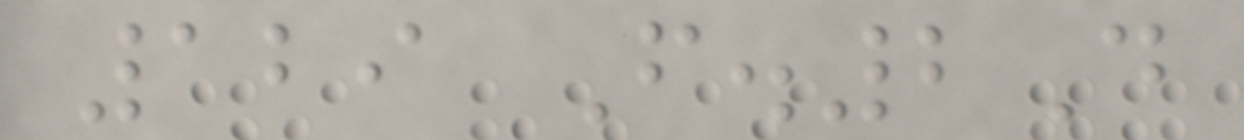129 F.2D
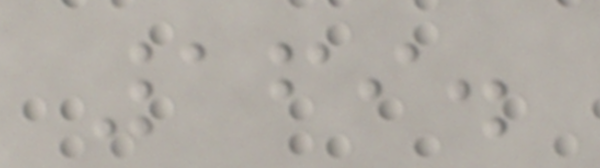169.
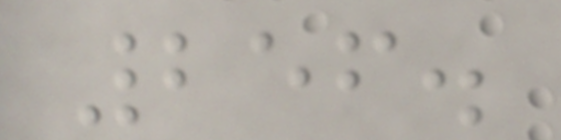256.
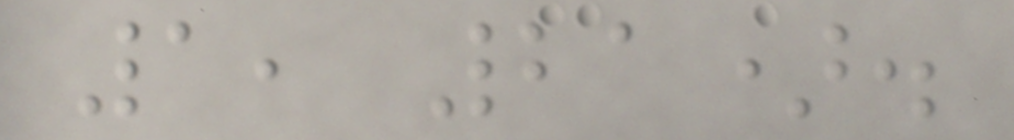1, 21).
